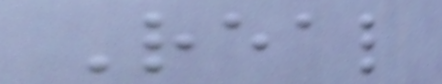Real
